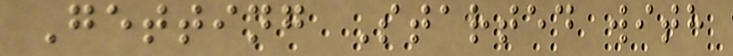Getting Started with
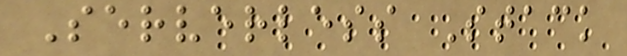Serverless Stack
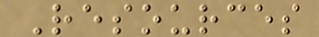Resources
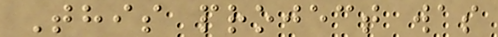This project was
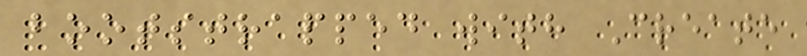bootstrapped with Create
